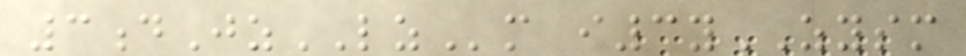3dJzLZm i3yZYSM
